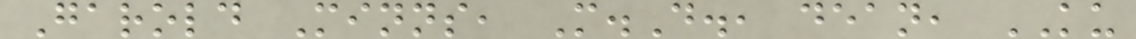Garold Minns, M.D., dean, KU
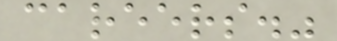careers."
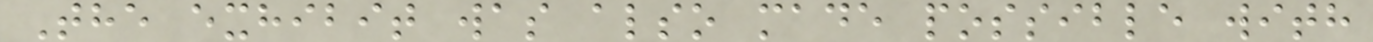The exhibit was also made possible with
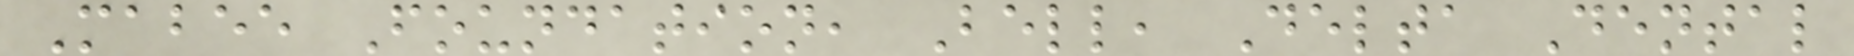Mabee Foundation, Bell, Delta Dental
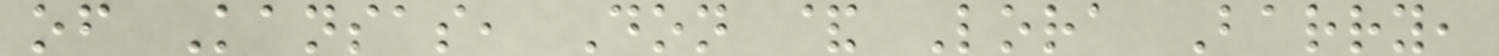of Kansas, Don & Lora Barry,
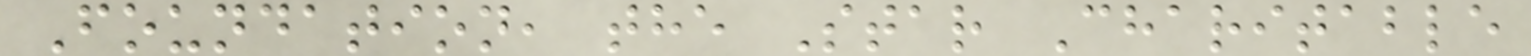Foundation, the Star Charitable
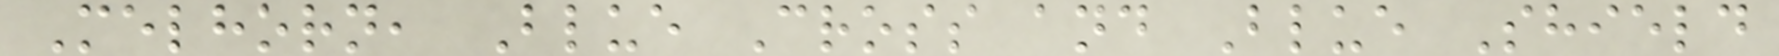Melhorn, Blue Cross and Blue Shield
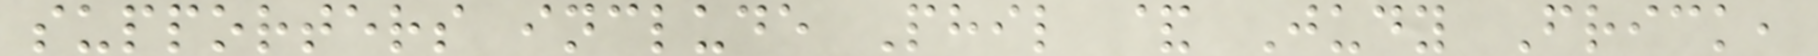supporters include Phil & Judy Frick,
